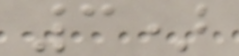3)
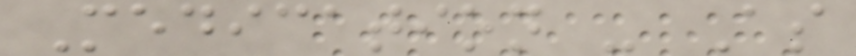Medication - As
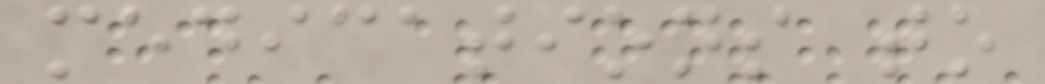medications to
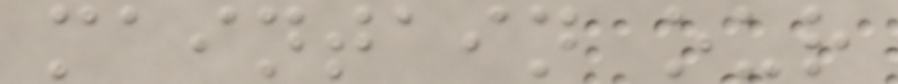maintain our
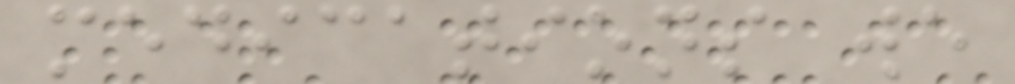medications we
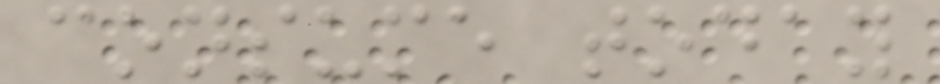consume today
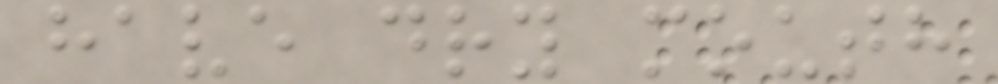have dry mouth
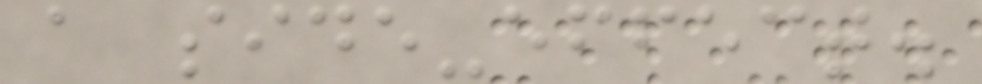a side-effect.
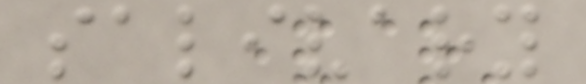salivary
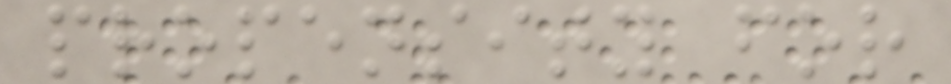propensity for
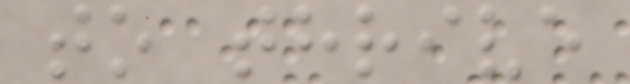to thrive
